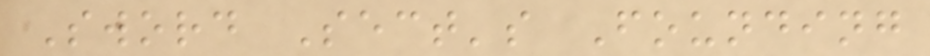Sword Sect's Founding
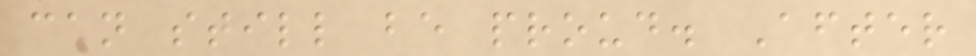can still be proud. After
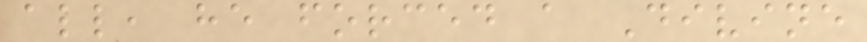all, he forced a Divine
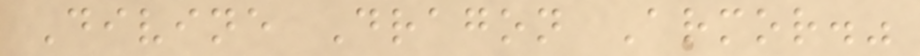Divine Dragon Armor."
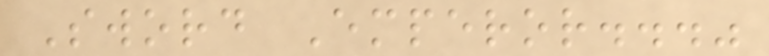Sword Emperor..."
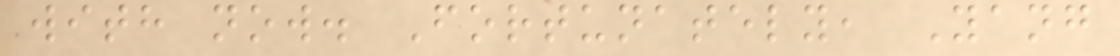with now. Fortunately, Yang
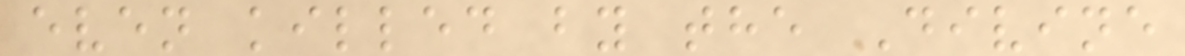even killed by the Divine
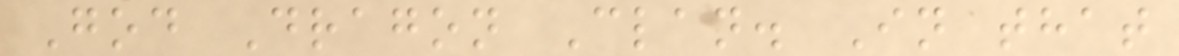God Dragon Clan. In that
